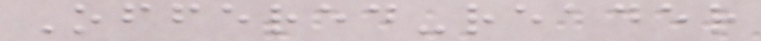Offered-reader
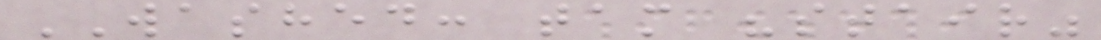WASHED: tam "stair"
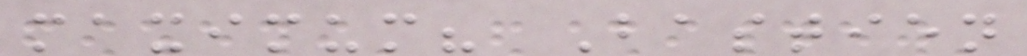maximum? Bastien
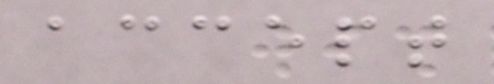accept
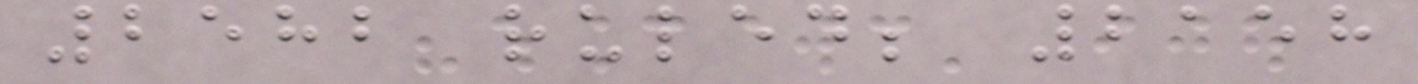2582 ruled; 2158
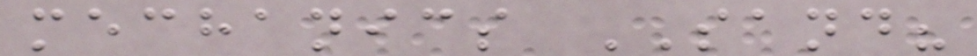mechanics SAND?
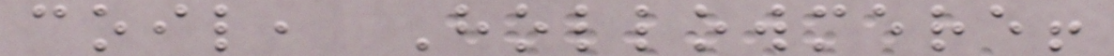coil, Hollowmere!
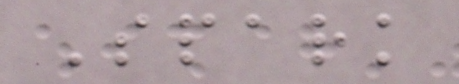Spark
